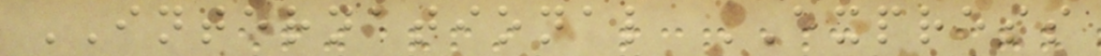INTERNATIONAL EXPRESS
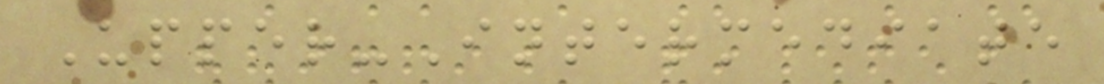Upper-Intermediate
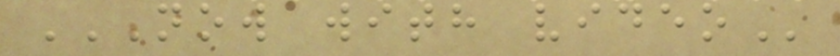NOW WITH VIDEO
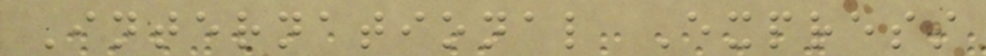International Express
